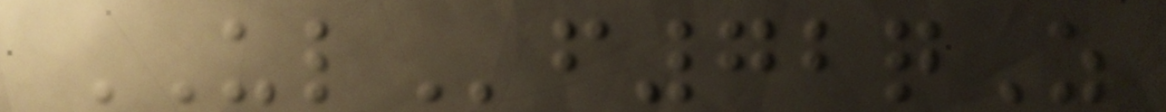ULf72qZ
